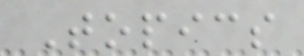Topics
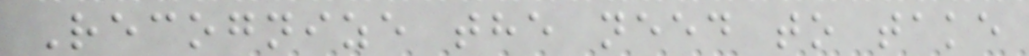Recognize the need to take
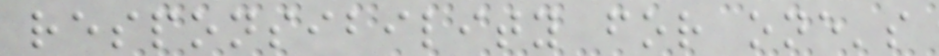responsibility for one's
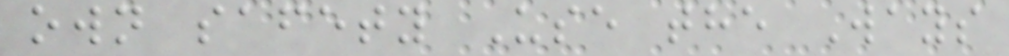own safety Use the Ways
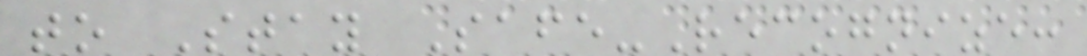to Stay Safe-Recognize:
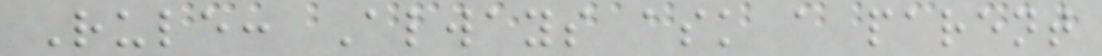Rule: Always ask a parent
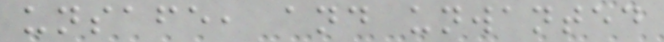unsafe, and unwanted
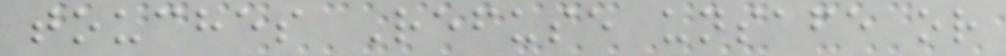touches Refuse unsafe or
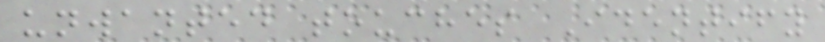unwanted touches Identify
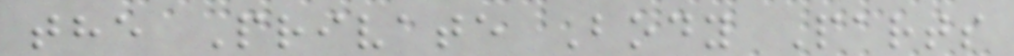the Private Body Parts
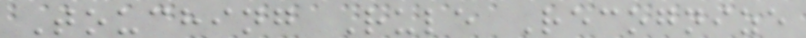Touching Rule Recognize
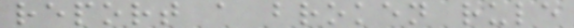report a broken rule
